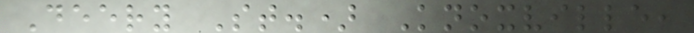Deery St.) Knoxville,
